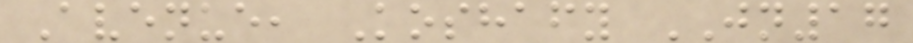Avenue, Koshafy JN17
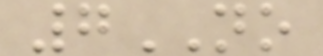7NO
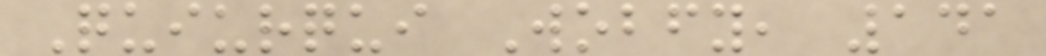Quiurqui Wobfy, 141
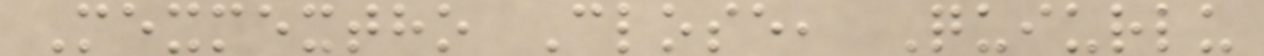Mexmextho Close, Quiurlu
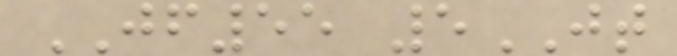JF55 5JT
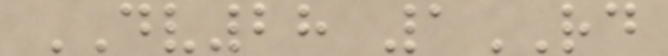DV28 1RD
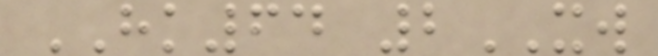HK64 2XW
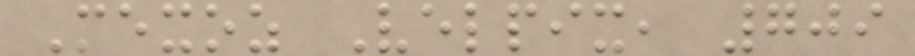Mexoz Velpix, 709
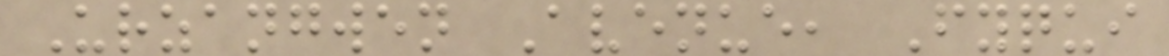Urzangwen Avenue, Fyqui
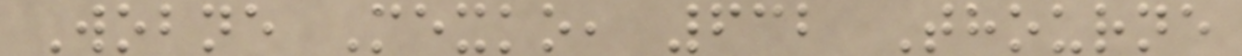Wobne Mexko, 632 Thourne
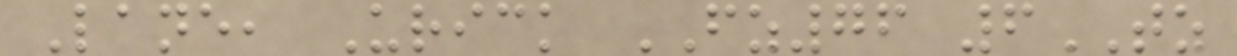Lane, Urick FZ76 6TZ
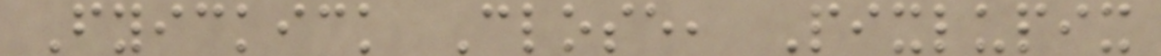Fyickick Close, Pixlupix
